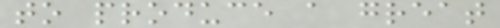to produce a great
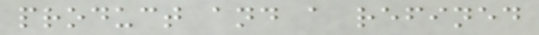product and a refined
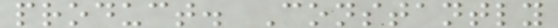product. Constantly
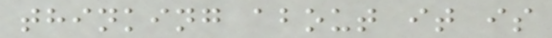thinking about it is
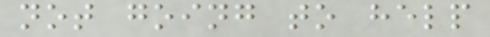not going to help
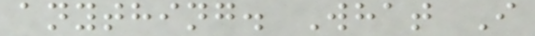anything. What I
